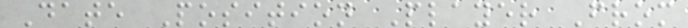Date Position Player From
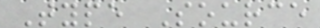Type Source
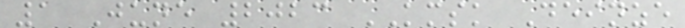1 June 2023 KMSK Deinze
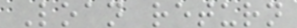Loan return
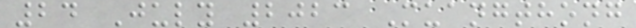24 July 2023 Muangthong
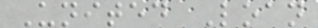United Loan
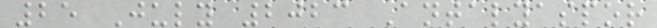25 July 2023 Antalyaspor
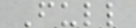Full
